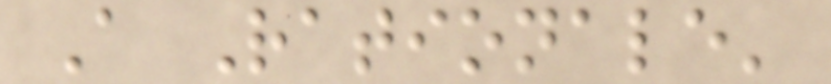A Rationale'
